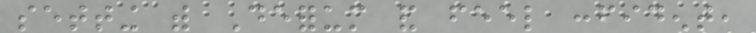setting with Deforum and feel confident,
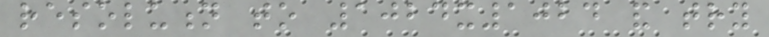resolution to 1024x1024 and try
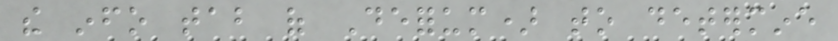the info tab of Deforum) to determine
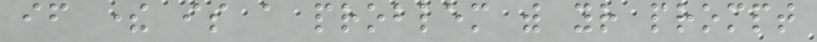if there is a problem with your prompt
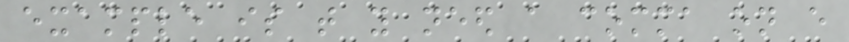example is that you need a comma on every
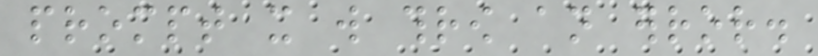prompt it will throw an error.
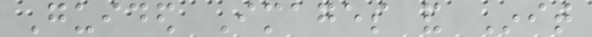Guided Images and Init
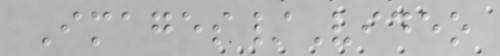Images/Video
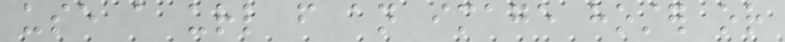use a url from an image hoster or
